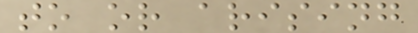to or arising
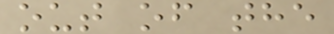out of the
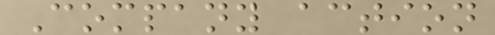Company action
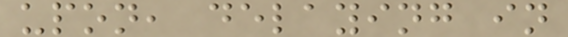upon, delaying in
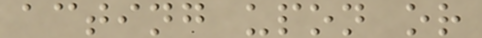acting upon or
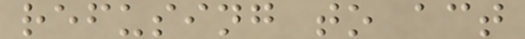refusing to act
